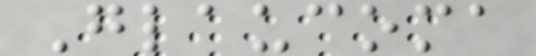Glaucoma
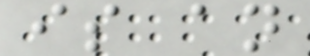is an
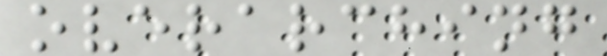overarching
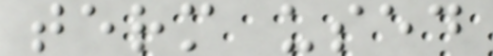term used
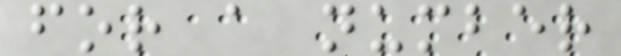for a number
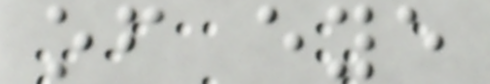of eye
